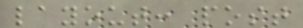layout: post
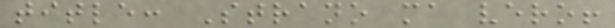title: Strano ma vero!
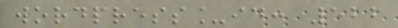wordpress_id: 522
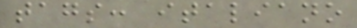tags: italiano
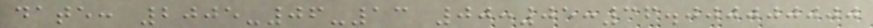date: 2005-06-13 00:05:36.000000000
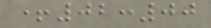+02:00
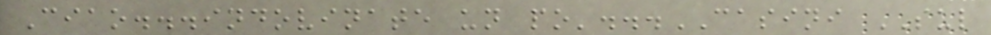Ciao...indovinate un po'...CASINI SUL
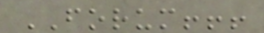FORUM!!!
